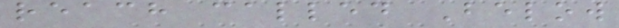reach called Below
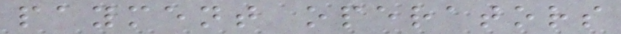payment operators
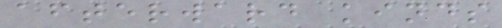afterward kinds
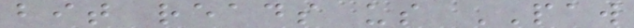bit reads us PAW
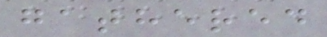gathered
